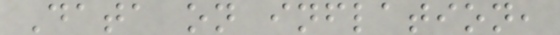Data on inflation,
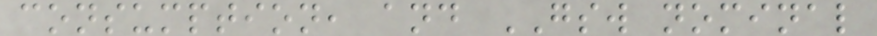consumption, and GSW nominal
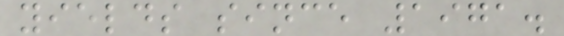yields since 1971.
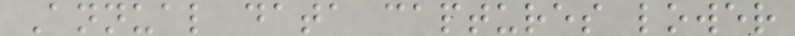Annual data captures lower
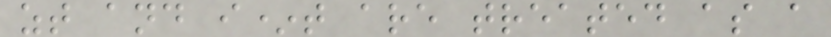zt and i*t are treated as a
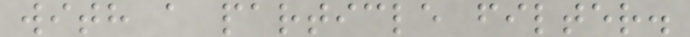with a particle filter.
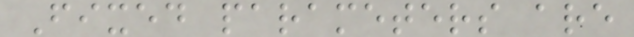Fixed parameters are
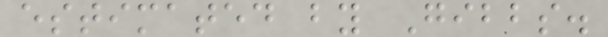estimated by Gibbs.
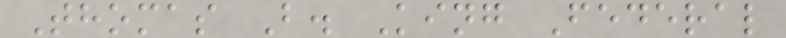Thomas B. King Federal
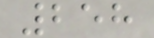258
